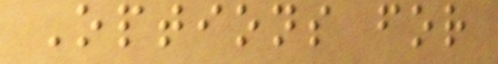Options for
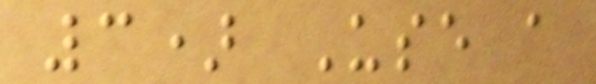3) Use a
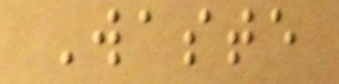Waste
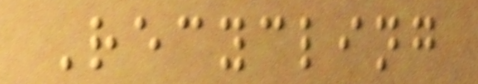Recycling
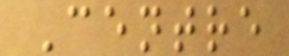Centre
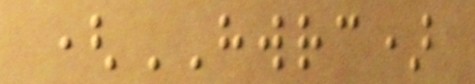(HWRC)
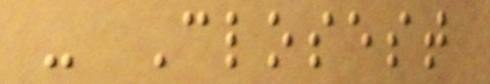- Closest
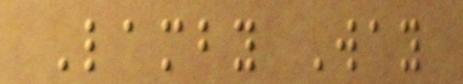Lamby Way
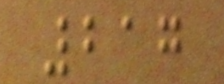217
